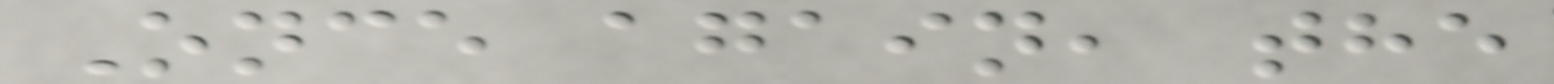Once again, the
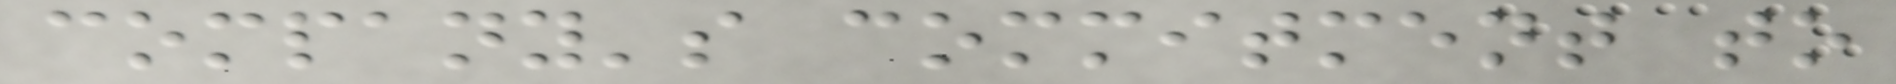company's commitment to
